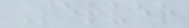Server
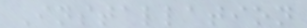Installation
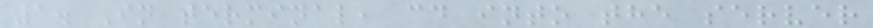1. In terminal, cd into the server
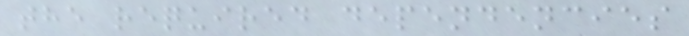the required dependencies
